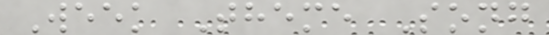Week Theme Song
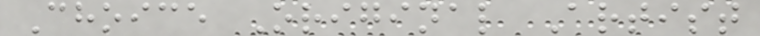Choice Original Artist
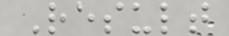Result
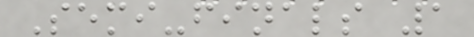Semi-finals 1
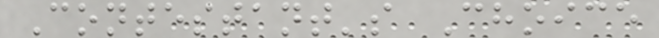Contestant's Choice
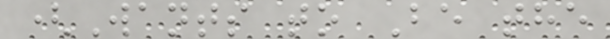(Wants to Be the
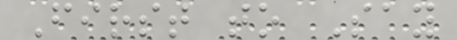First to Say
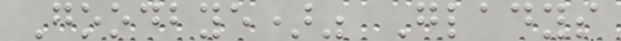Goodbye)" Gladys
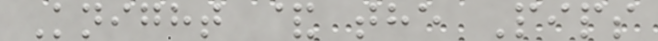Knight & the Pips
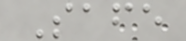Safe
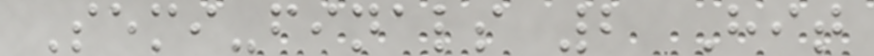Semi-finals 2 Hit
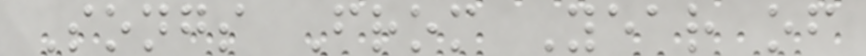Songs From Year of
